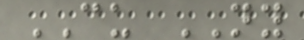CU NY
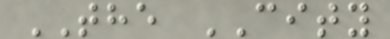THE CITY
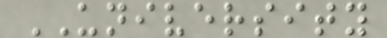UNIVERSITY
